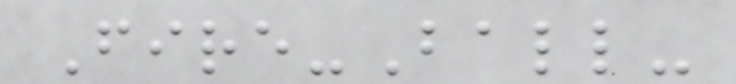Fire-Ball-
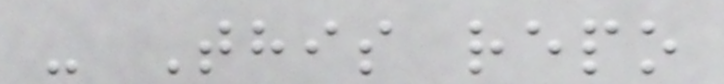- This repo
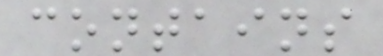contains
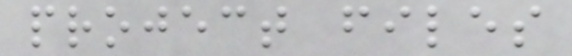project files
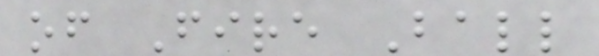of Fire Ball
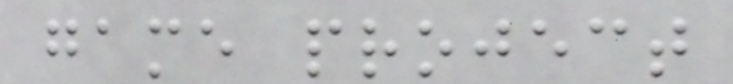game project
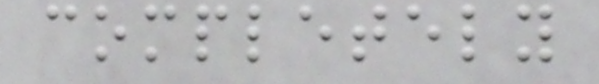completely
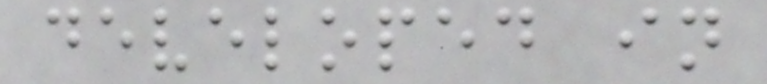developed in
